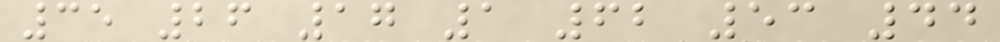35 26 17 1 62 53 44
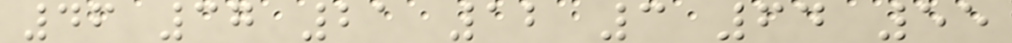46 37 21 12 3 64 55
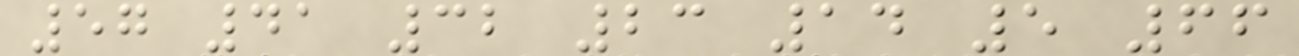57 41 32 23 14 5 66
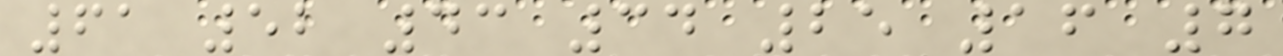61 52 43 34 25 16 7
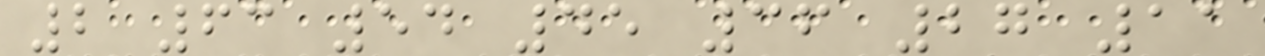2 63 54 45 36 27 11
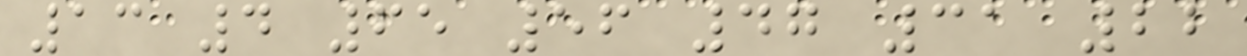13 4 65 56 47 31 22
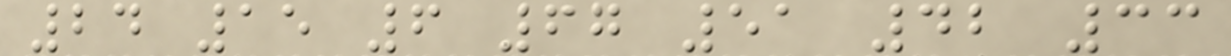24 15 6 67 51 42 33
